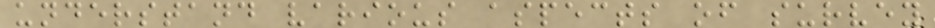understand various aspects of survey
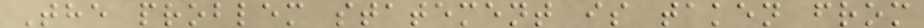The problem statement is taken from
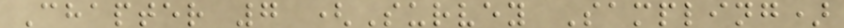Chapter 7 (Survey Sampling)
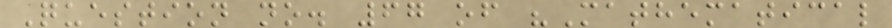Question no. 67 of "Mathematical
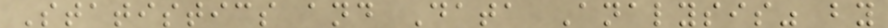Statistics and Data Analysis" by
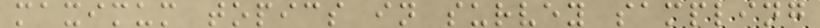maximum topics in survey sampling
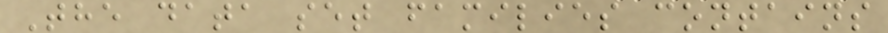The data set families contains
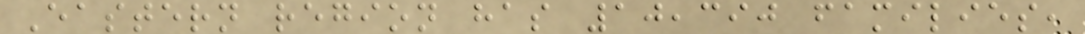Eastern region has 10,390 families,
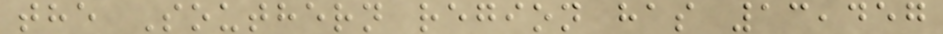the Southern region has 13,457
